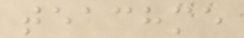teachme
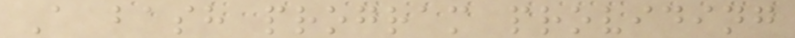A bash program providing
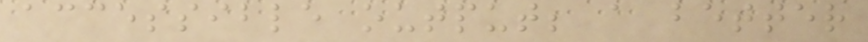accessible output; a better
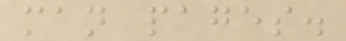man pages.
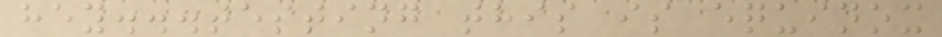hey...testing this is equinox
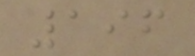196
